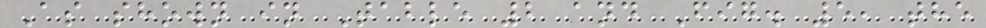As shown in Table 2 and Fig. 5, the
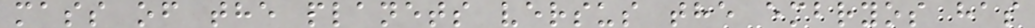mass of the planets versus the embryos has
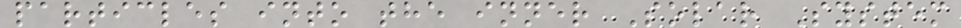particles into the inner Solar System
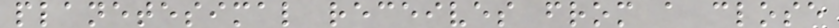planetesimal receives from a close
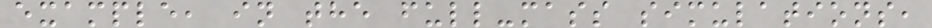example, in the full-mass simulations,
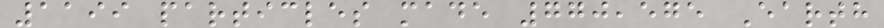1199 particles made 770,575 Earth
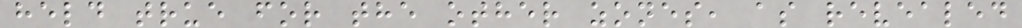held true for the other zones, as revealed
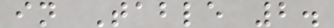in Table 2.
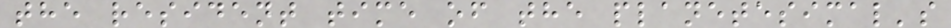the resident time of the planetesimal's
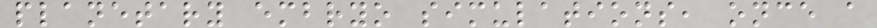planetary embryo simulations, once a
